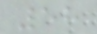58
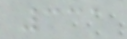331
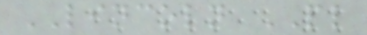LINCOLN PL
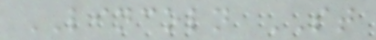LINCOLN ST
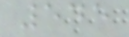545
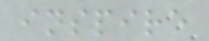inspire
